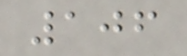106
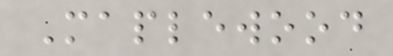Maplewood
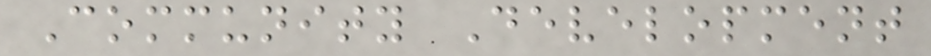Community Development
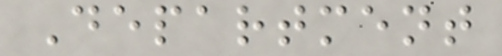Department
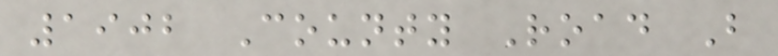1902 County Road B
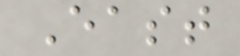East
